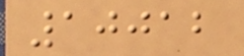10012
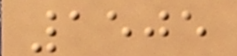1505
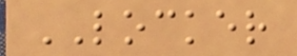LOCKER
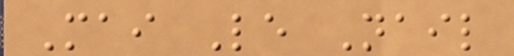Mai Le Nail
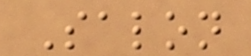Salon
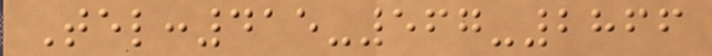Tel:415-567-2866
